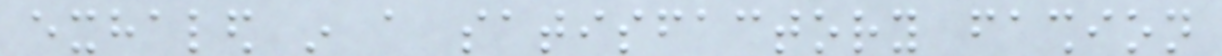exhaled in a satisfactory fashion
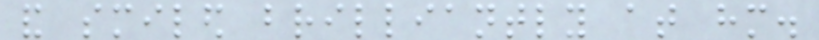and smiled brilliantly at him.
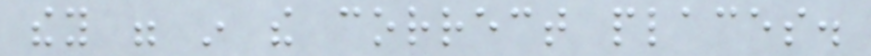they were in the correct places.
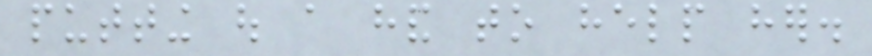putting out a hand to help her.
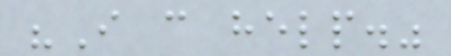"I can help."
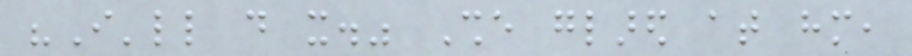"I'll do it." She glared at him,
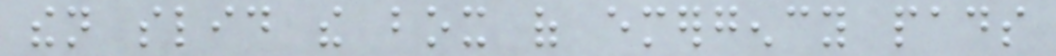then slid the box of emergency pads
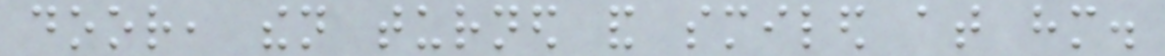door, then turned and smiled at him.
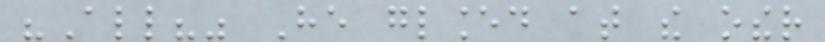"All?" He glanced at the other
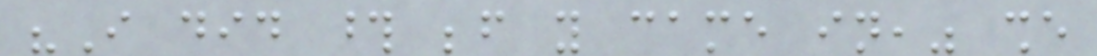"I did those before you came in," she
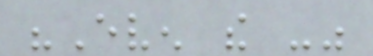"Even the -"
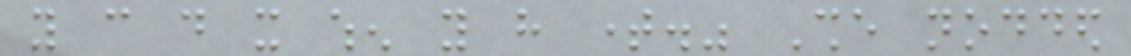you can do it when you have time." She nodded
